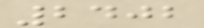2402
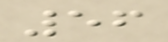56
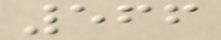566
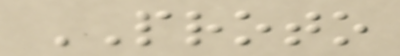PROTO
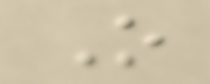O
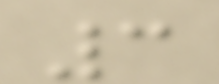3
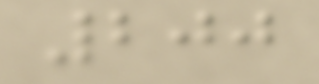200
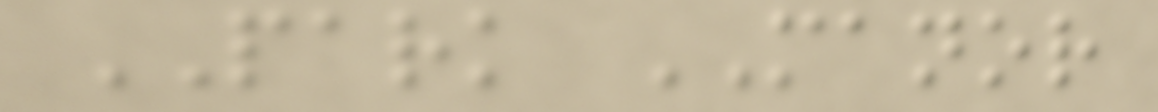PARK MANOR
